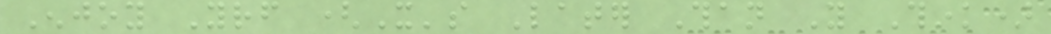Enjoy Yourself (It's Later Than You Think)
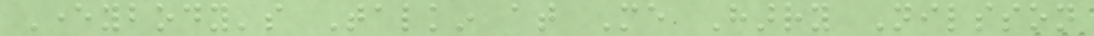Everybody's Talkin at Me Harry Nilsson
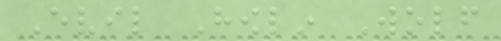Evil Howlin Wolf
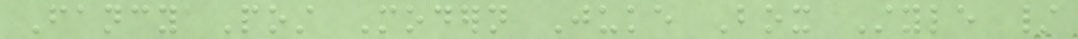Fancy Post Modern Juke Box Style /
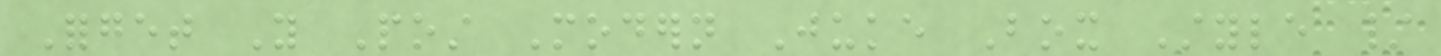Forget You Post Modern Juke Box Style /
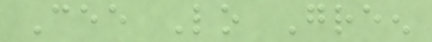Cee Lo Green
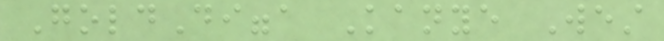GoldDigga Kanye West
